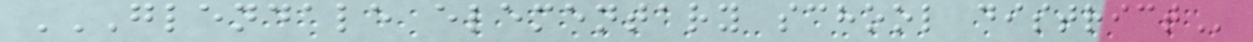GLENDALE ELEMENTARY SCHOOL DISTRICT
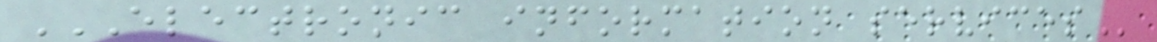ELECTRONIC INFORMATION SERVICES
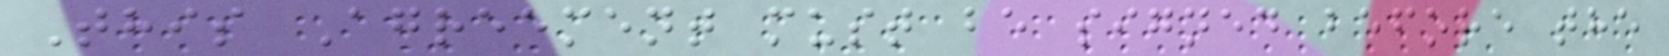This Agreement must be signed before the
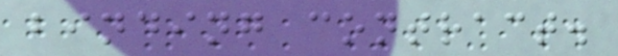binding contract.
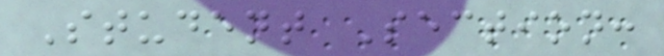Student Section:
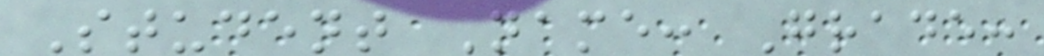Student Name: Grade:
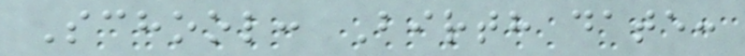School: Birth date:
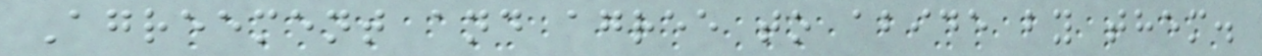Agreement and agree to abide by them.
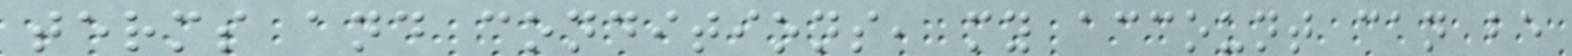terms and conditions, my account can be
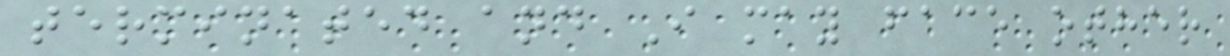terminated and I may face other
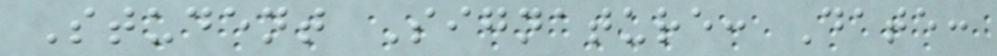Student Signature: Date:
